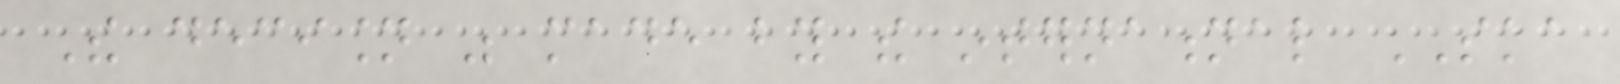The decision was made by the international SKA
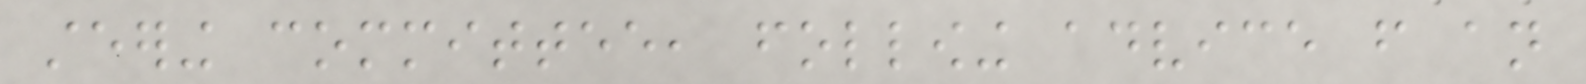steering committee, following advice from an
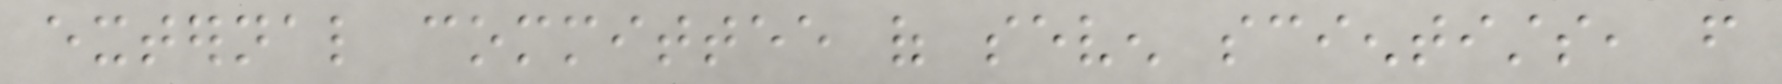external committee of seven scientists, from
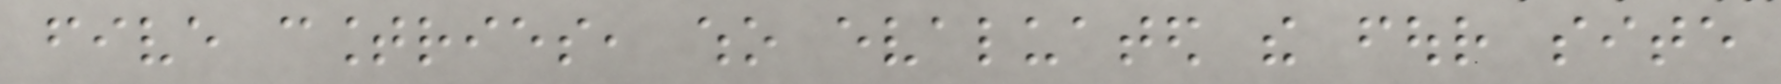five countries, who evaluated the four site
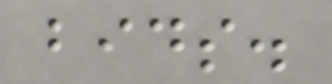bids.
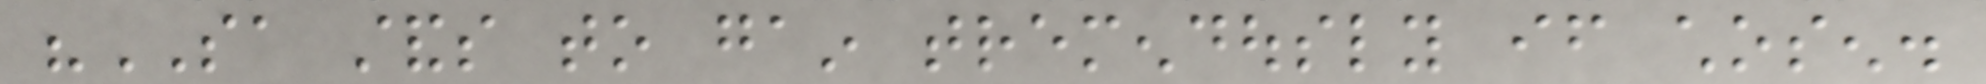"SA stands to gain tremendously if chosen.
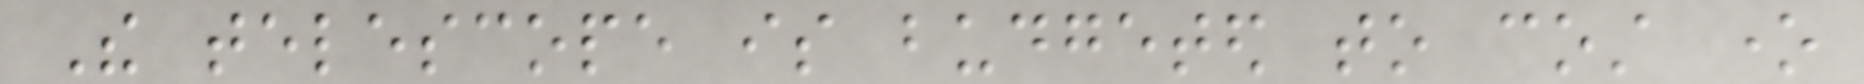The telescope is budgeted to cost one
